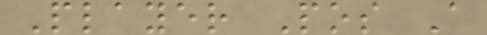Player Pos A
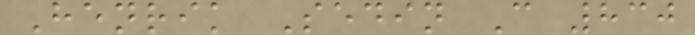Henrik Sedin C 830
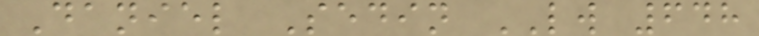Daniel Sedin LW 648
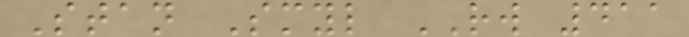Stan Smyl RW 411
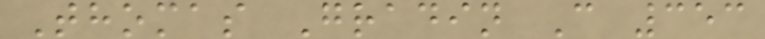Thomas Gradin C 353
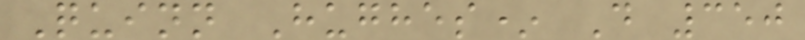Quinn Hughes* D 350
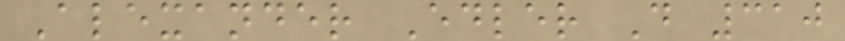Alexander Edler D 310
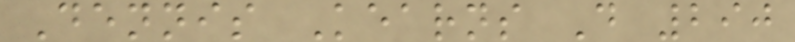Dennis Kearns D 290
